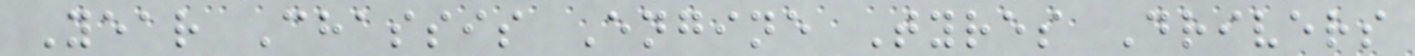Year Chassis Engine Tyres Drivers
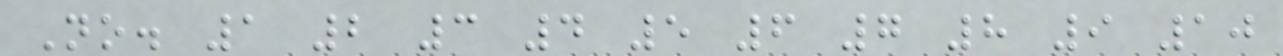No. 1 2 3 4 5 6 7 8 9 10
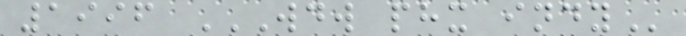1996 WDW PHX INDY
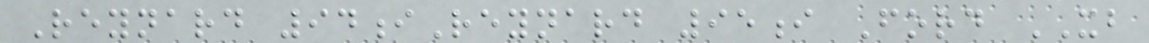Reynard 94iReynard 95i Ford XB
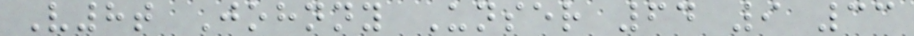V8t Johnny Unser 64 9 33
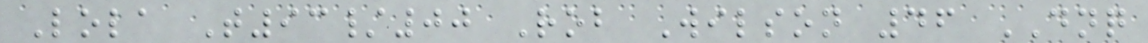Lola T93/00 Rob Wilson 46 DNQ
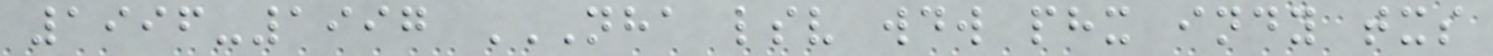1996-1997 NHA LSV WDW PHX INDY TXS
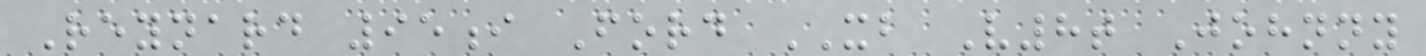Reynard 95i Ford XB V8t Johnny
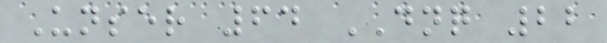Unser 64 DNQ 22
